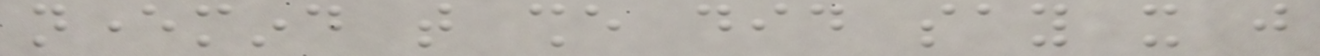nevermind that she did say it just
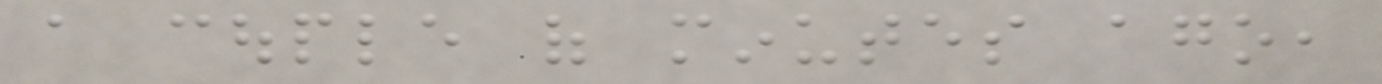a couple of minutes ago,
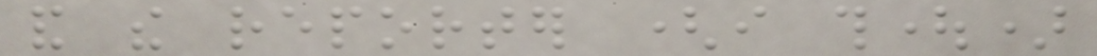and the reporter (i thought)
